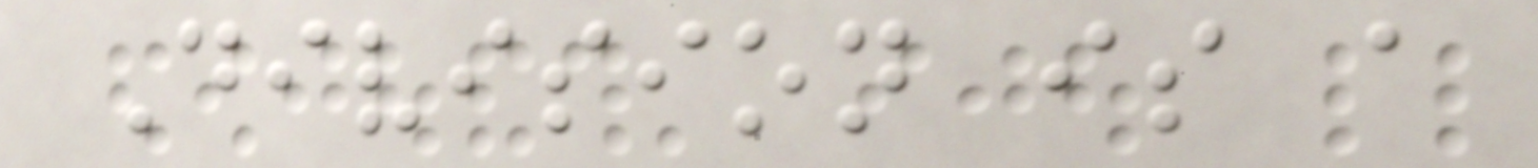Division is a
